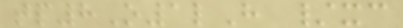tp8O1lH /xc
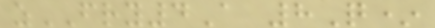zFRY4A 8Q*
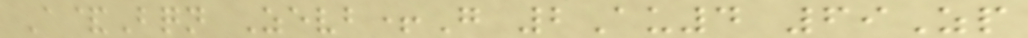A&Bqn Zevb+G 2Au4 69Zp
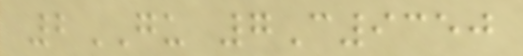2GU 7C9350
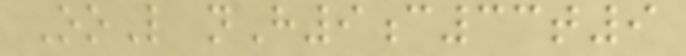OoL nH9c33t9
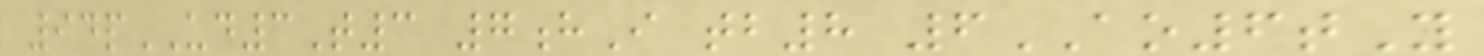94pUD3T3 7hI tb8 6AO6tY
